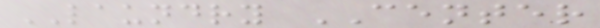LAUNDRY CENTER
